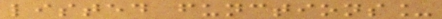listed functions_
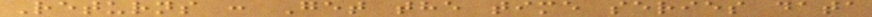Returns : Get the time series data
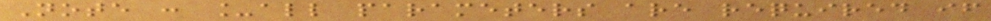Note : _all parameters are required if
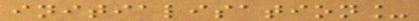initialisation_
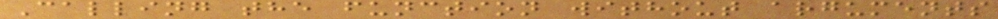Calling the function without arguments
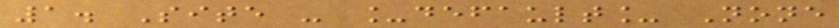1. Site - _default_ None
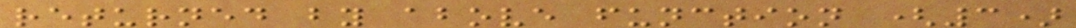returned by above function (3)
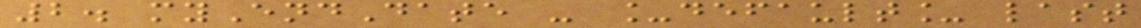2. myEndDate - _default_ last
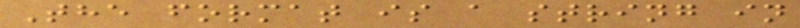The format is a string in
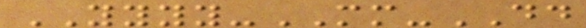YYYY-MM-DD
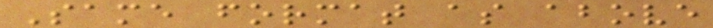Same format as above
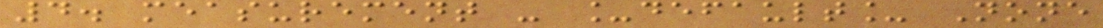4. measurement - _default_ None
